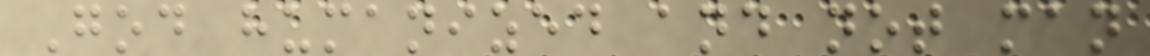God humanized and not man
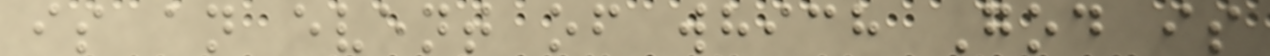is an event of which God is
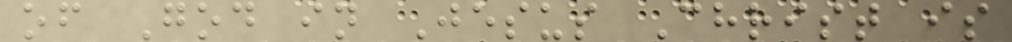of God in Jesus Christ is
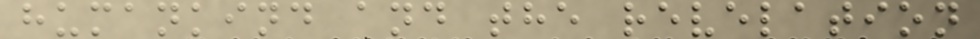humankind and the revelation
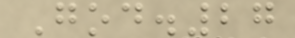God.27
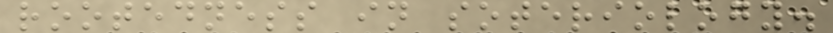rootedness in soteriology.
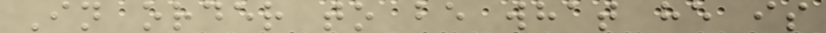In order to be what he is
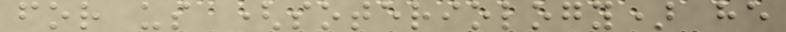for us (soteriology) he
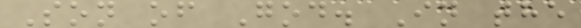Son of God. In the
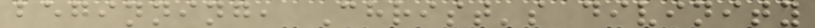beginning, Christ's divinity
